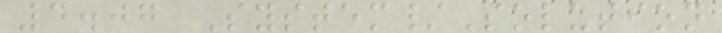4.07 System/Solution
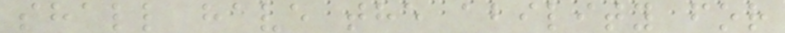shall have the ability for
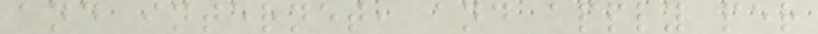and internet, and apply per
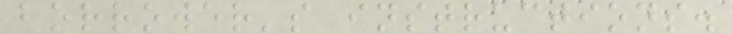borrower's instructions.
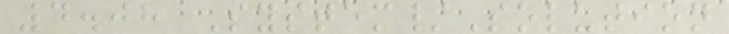4.08 System/Solution
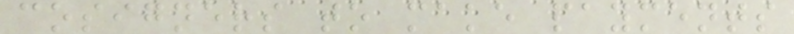cosigners to make payments
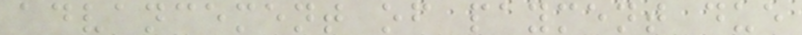advancement of payment due
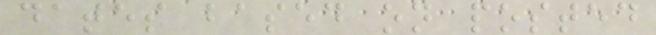dates based on posted
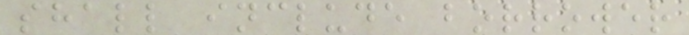shall include borrower
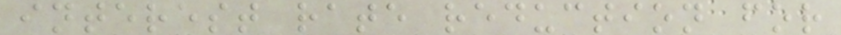interest rate reduction for
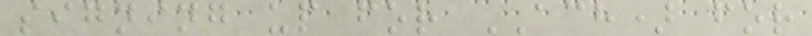signing up for ACH) for
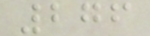276
